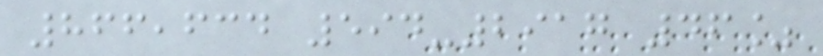866,634 594-2917 46%
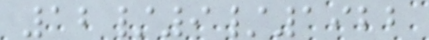12/9/1922
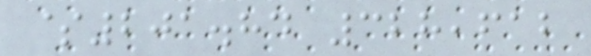$201.84 328,612
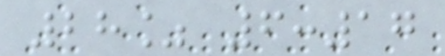28% 6:17
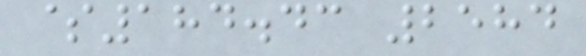$184.43 2584
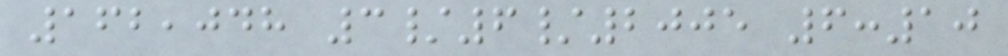162,048 3/6/2005 6:10
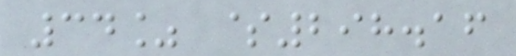34% $298.16
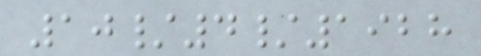10/4/1928
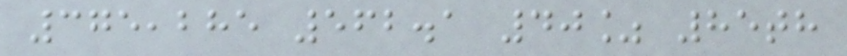375,285 562.1 40% 85th
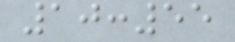10:55
